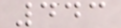443
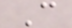C
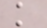k
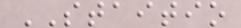STAITIO
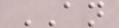AN
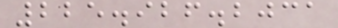225.926.2031
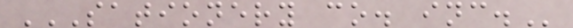SATIONERY CO. INC.
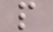p
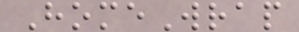HomeWrap
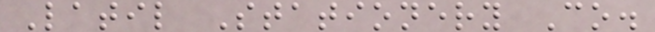Latil Stationery Co.
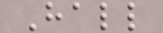Hall
